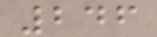246
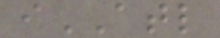iATL
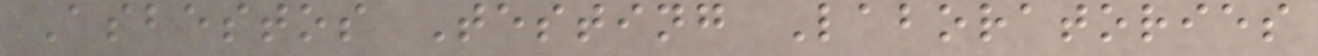Asbestos Testing Laboratories
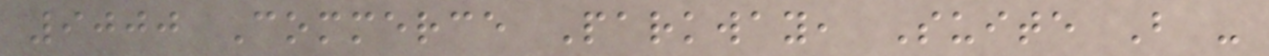9000 Commerce Parkway, Suite B -
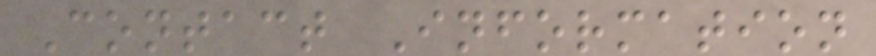Contact Information
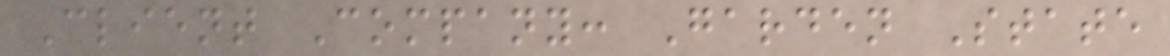Client Company: Garden State
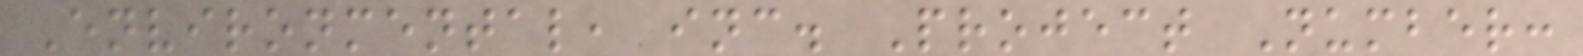Environmental, inc. Project Number:
